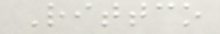Rittco
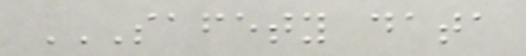SAFETY DATA
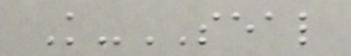K-SEAL
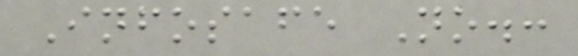Infosafe No.:
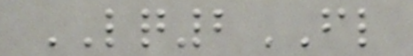LQ2FL
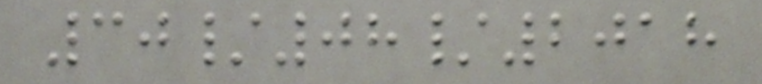30/08/2018
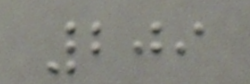209
